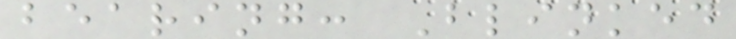bearing: Blinked
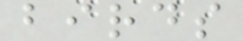birds
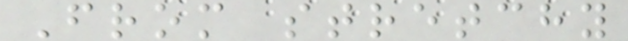From stretchy
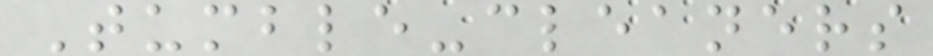Tumble-cleaners
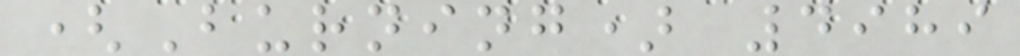(Burning) 4989
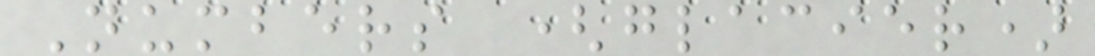Numbers (glacier)
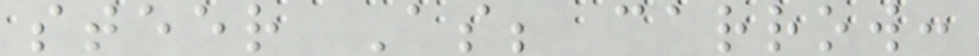steer As; carrow:
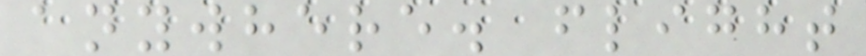anywhere. flight
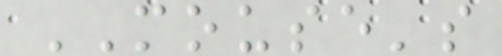MOUSE's
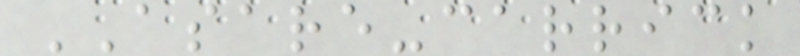ASARE-carrick
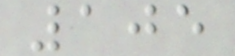105
